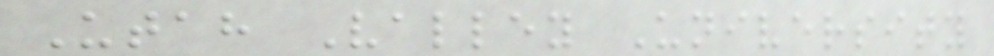Utah Valley University
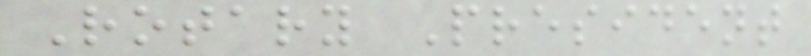Rotary President
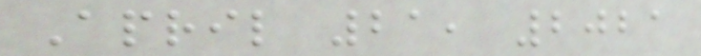April 21, 2021
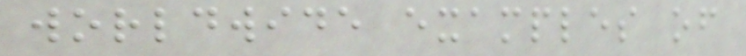worldwide examples of
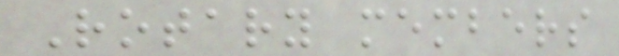Rotary members
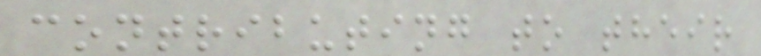contributing to their
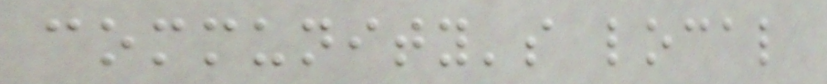community's local
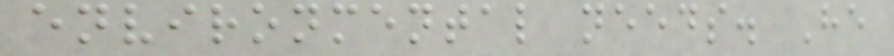environmental needs. He
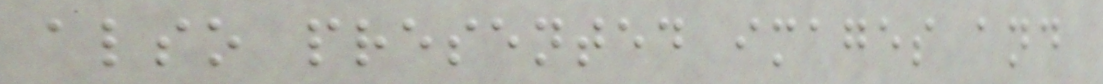also presented images and
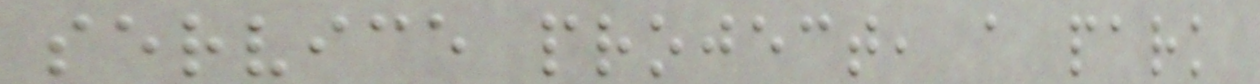service project, a park
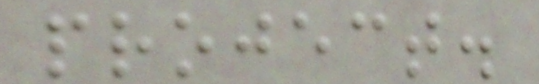project.
